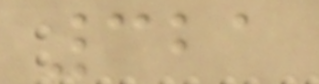321
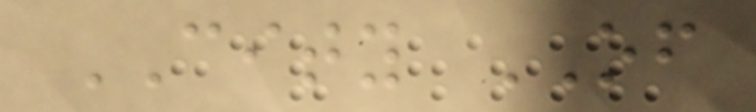CITY OF
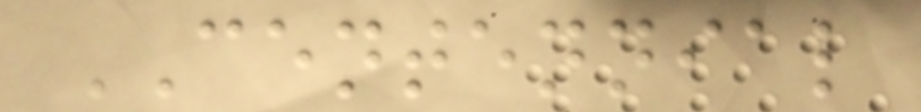CENTENNIAL
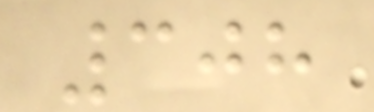308
